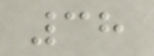38
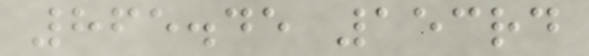865.45 153rd
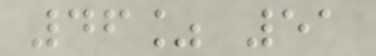46% 51
